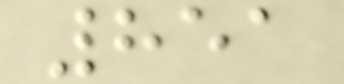851
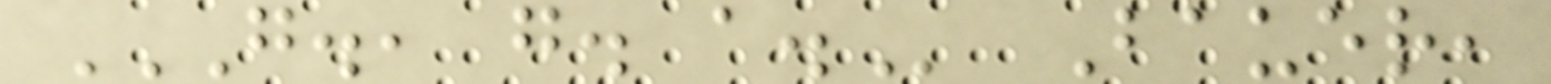G., G. A. Bauer,
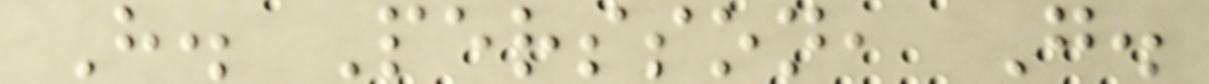H. Persson, G.
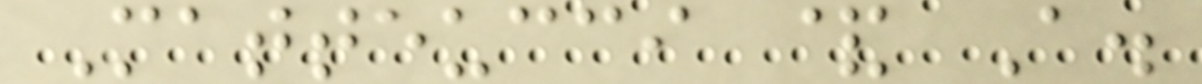Matteucci & A.
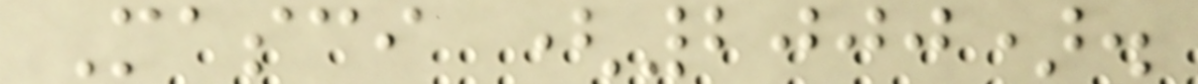Masci (2000).
